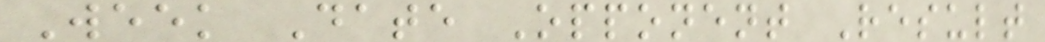Week Date Opponent Result
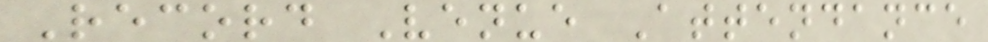Record Venue Attendance
